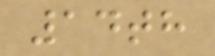14th
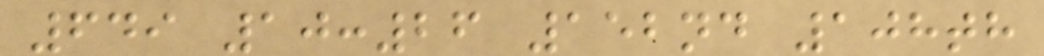649 10:26 152nd 108th
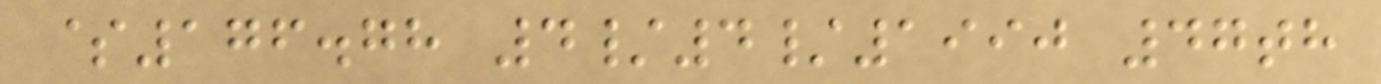$176.78 4/4/1990 47th
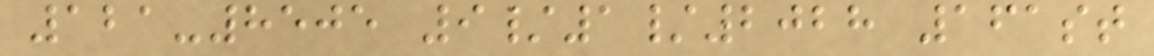121-8505 9/1/2028 161st
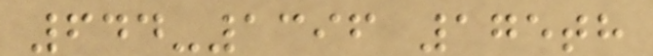644-1396 175th
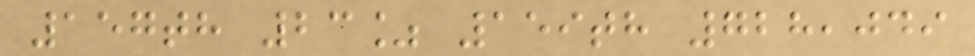157th 23% 159th 728,049
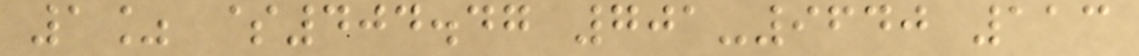1% $404.47 701-9640 113
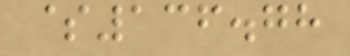$136.78
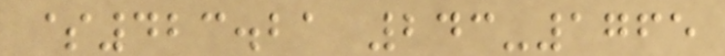$423.21 243-1765
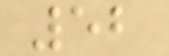52
